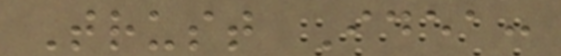Trust Idea:
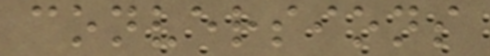conversions
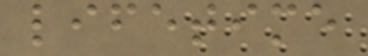lifetime
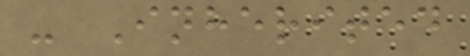- Inherited
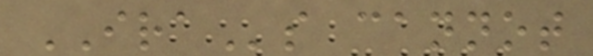IRAs cannot
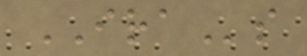IRAs
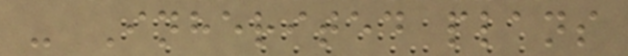- Inherited plans
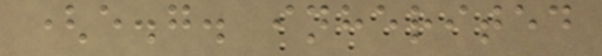(e.g. inherited
